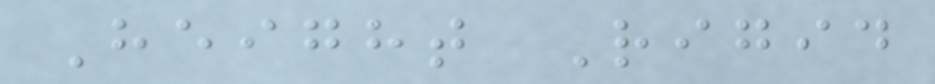Height Rigid
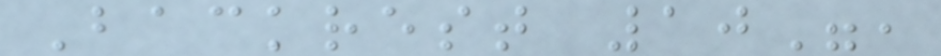Backrest 10",
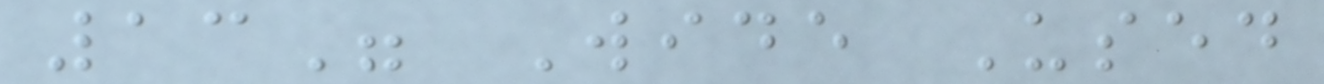13" Wide Used
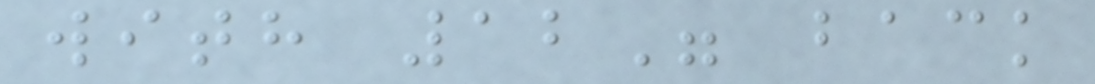with 12" back
